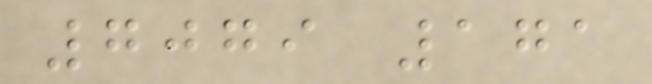7079 171
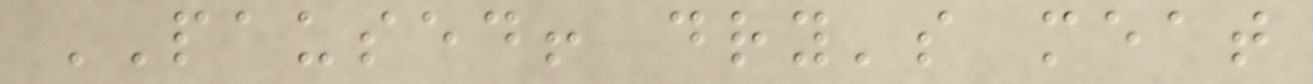PAUSED! dry's meat
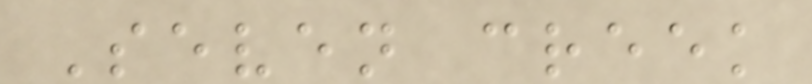Seven creek
